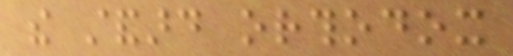the standard orthodox
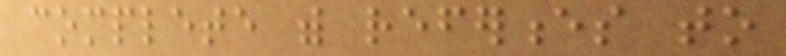complete with references to
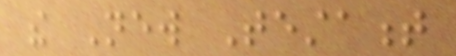the New Testament
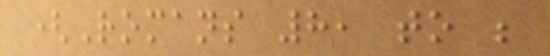(Romans 8, to be
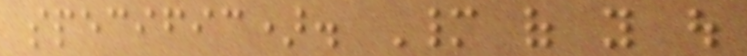specific). Many of you out
